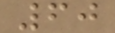60
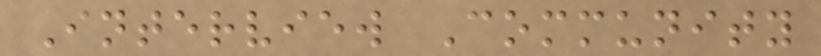Interview Community
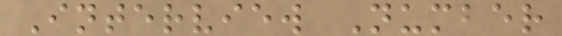Interview Number
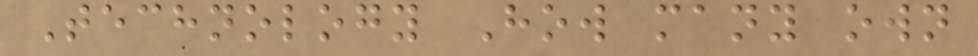Technology How many own
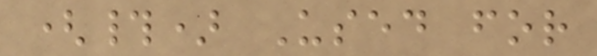(#) Used for
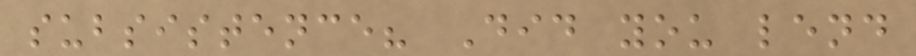subsistence? Did you lend
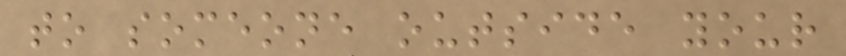to someone outside your
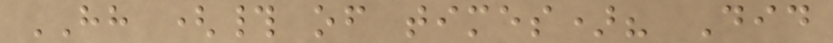HH (# of times)? Did
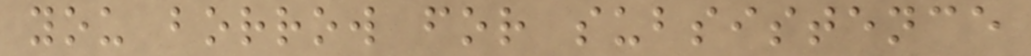you borrow for subsistence
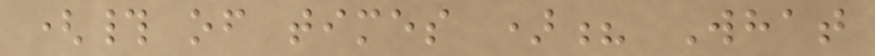(# of times )? What
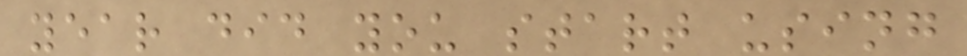year did you start using
